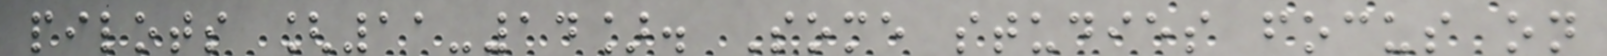pilots [11-14]. Some studies focus on
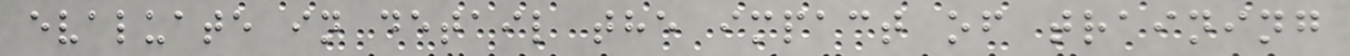evaluate in detail the impact of training
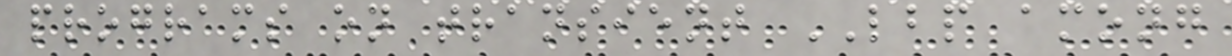programs on transient LBP among
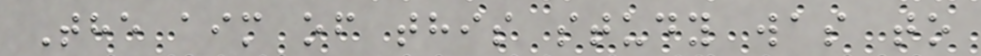The aim of this study was to
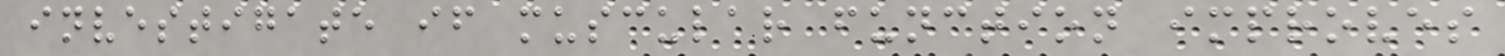investigate if muscular function improves
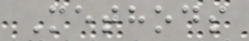Methods
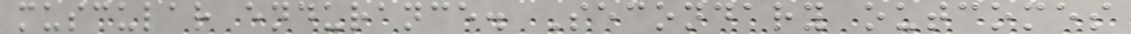muscular endurance. Secondary outcomes
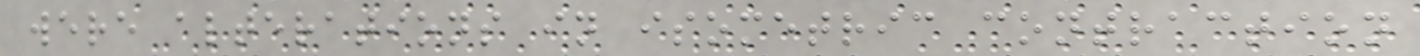were alterations in isometric contraction
